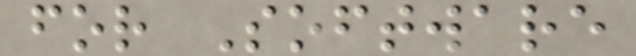for Software
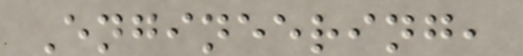Engineering,
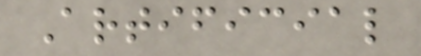Artificial
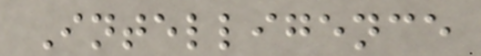Intelligence
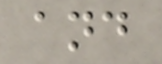and
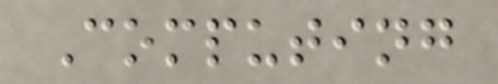Computing
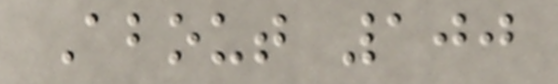About 100
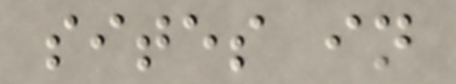sites in
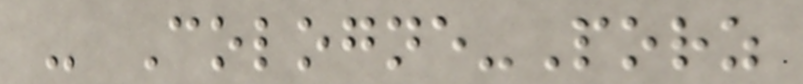- Cologne-Porz
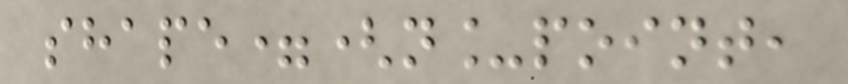shape=(n_point,
